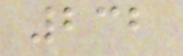232
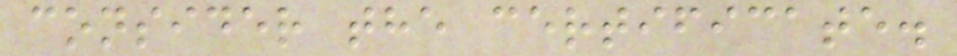consider the certificate.
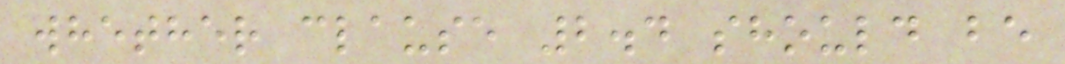whether clause 2.4 should be
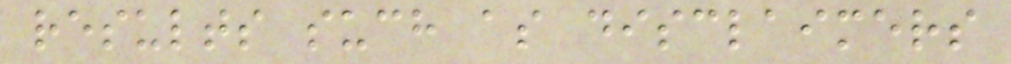results such as disclaimers
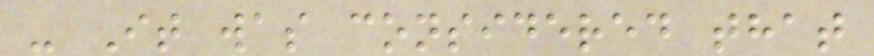- It was considered that
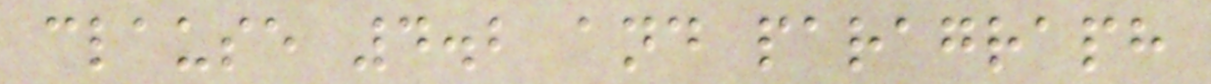clause 4.2 and paragraph
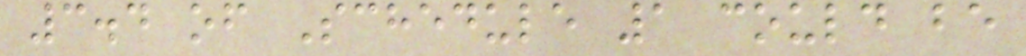3.4 of Schedule 1 could be
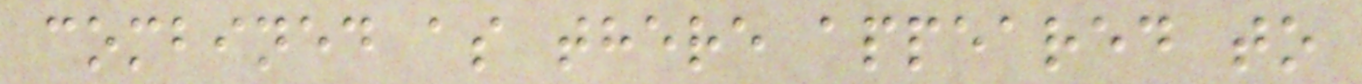combined as there appeared to
